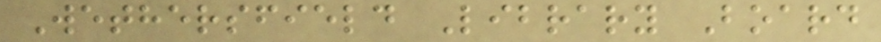Wethersfield Library Board
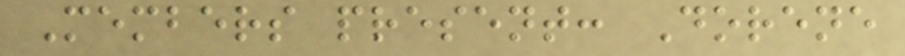Members present: Dorene
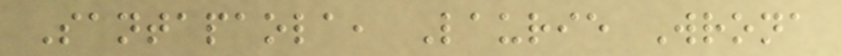Santapaola, Laurie Wrona
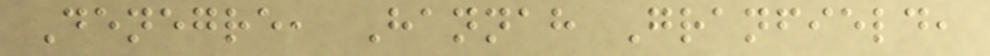Denegre, Hannah Granfield,
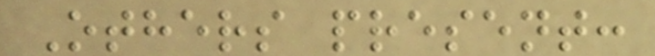Others present:
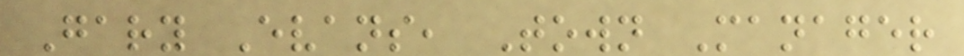Gary Evans, Town Manager
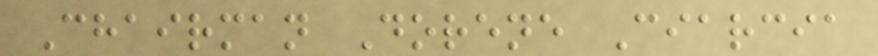Chairman Dorene Ciarcia
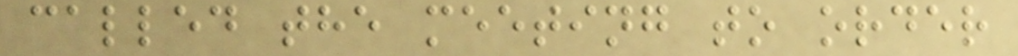called the meeting to order
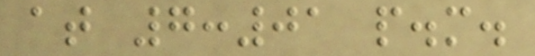at 7:01 p.m.
